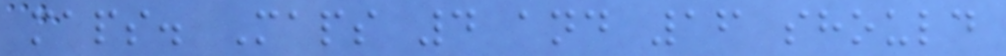maps. Maps 4 and 16 should
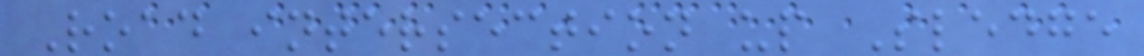Road intersection up Sledge
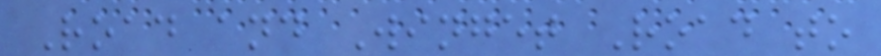Road and Winget Road to
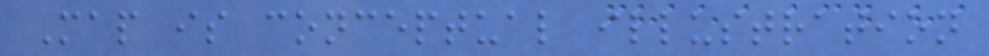Map is conceptual illustration
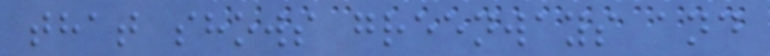that shows greenways and
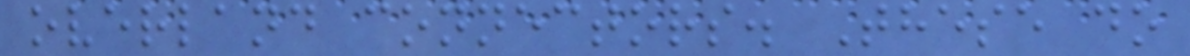overland connectors. These do
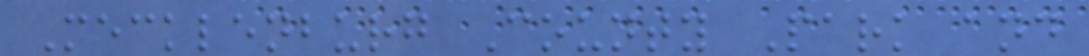Mecklenburg County Park and
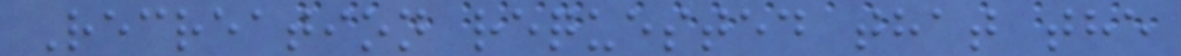Recreation requested that the
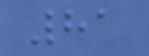81
